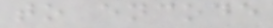to encode
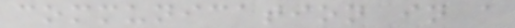communication in a
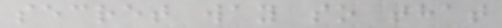secret way so that
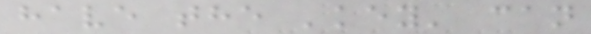have the 'key' can
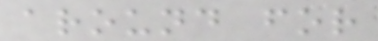around for
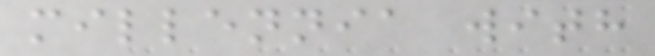millennia with
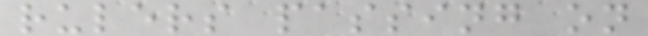rulers passing on
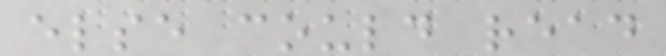else could read
